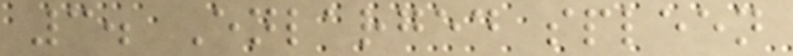3. Enlarged spleen
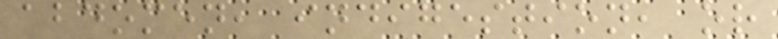abdomen, indigestion, or
